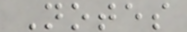Notes
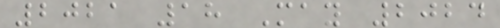2021 18 May 2024
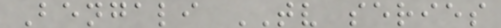Bengali TV series
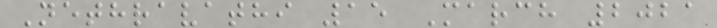Nethravathi 15 March 2021
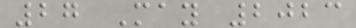27 May 2023
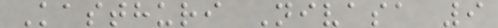Kasthuri Nivasa 9
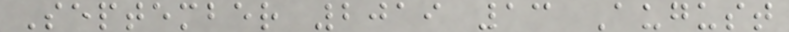September 2019 13 August
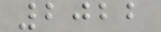2022
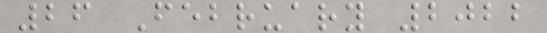26 February 2022
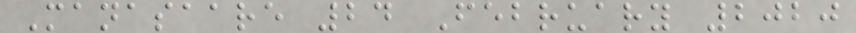Manasaare 24 February 2020
